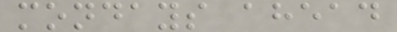mondays ahead
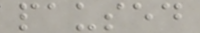paused
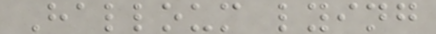Halloum lying
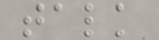talk
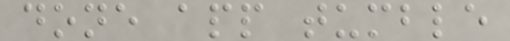done app tumble
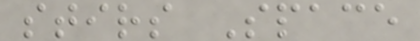stirs Space
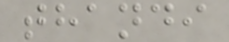thandi
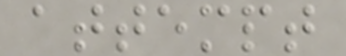attempt
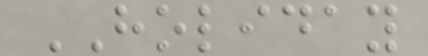HOLIDAY
